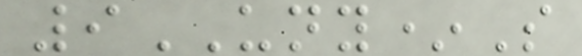9UNY*S
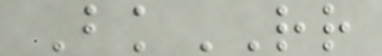BkRR
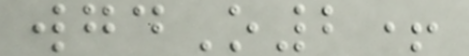wgdO2+
